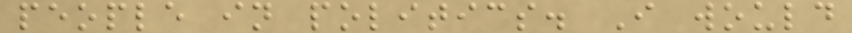people in politics. I would
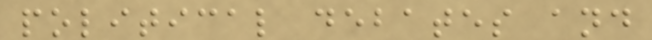political debates and
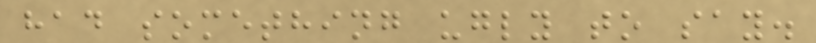had something ugly to say.
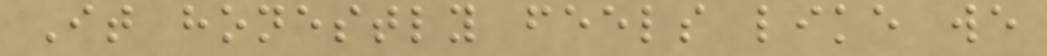It honestly feels like we
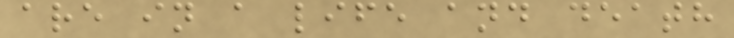are in a life and death
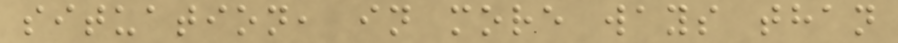situation, in more ways than
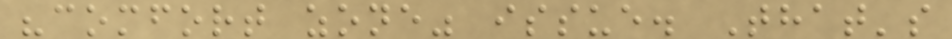"comfort zone" issue. That's
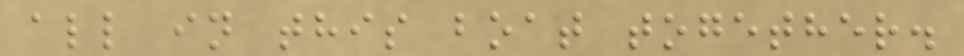all in this boat together.
